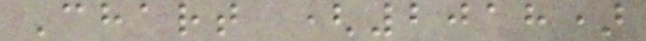Chart (2018)
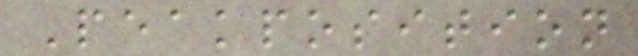Peakposition
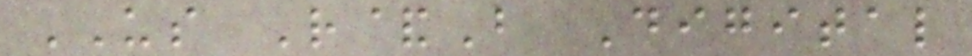US R&B Digital
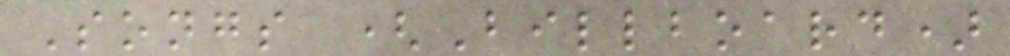Songs (Billboard)
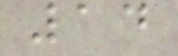14
